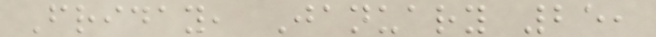Friday, January 25,
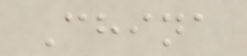China
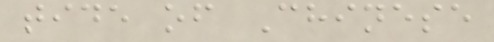tide of Chinese
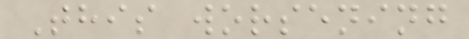This worsening
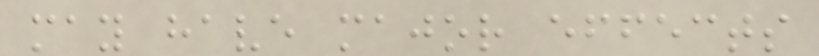may have major effects
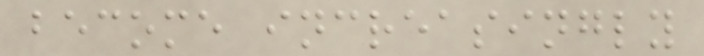become increasingly
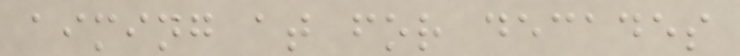aiming at for decades
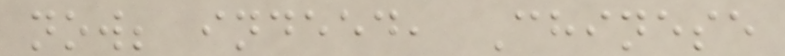now; indeed, Chinese
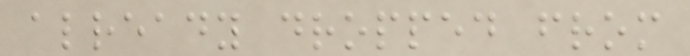already dropped from
